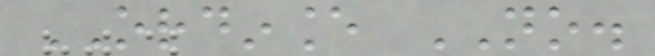ORDINANCE NO.
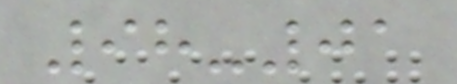98-01
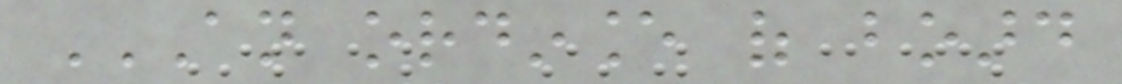AN ORDINANCE OF BOARD
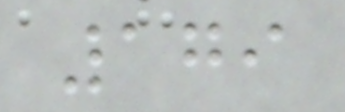179
